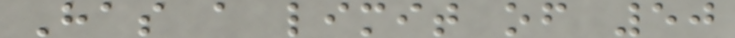Has a limit of 50
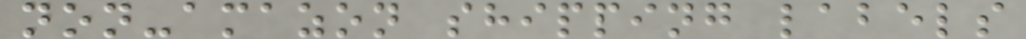non-amazon shipping labels
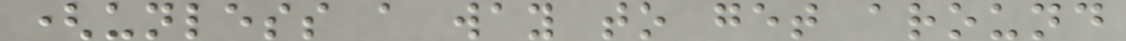(unless a way to get around
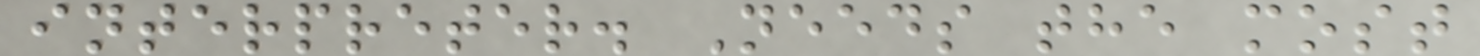interpreter. Needs the most
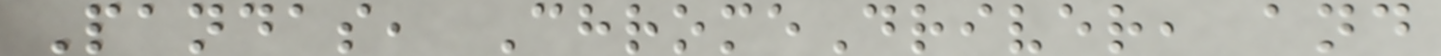Pandas, ChromeDriver, and
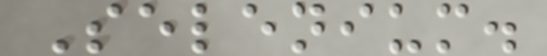Selenium.
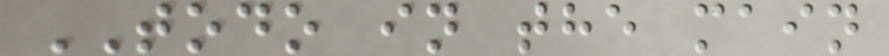TODO in the main
